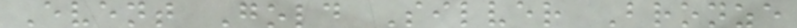Event Gold Silver Bronze
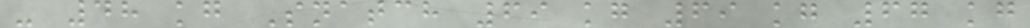- 48 kg Snatch 69 kg 69 kg 67 kg
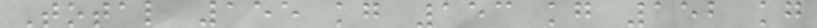Total 155 kg 153 kg 152 kg
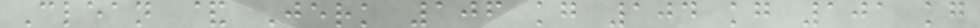Clean & Jerk 106 kg 104 kg 101 kg
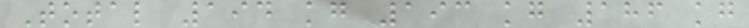Total 194 kg 193 kg 186 kg
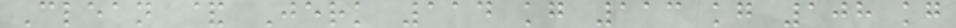Clean & Jerk 114 kg 113 kg 108 kg
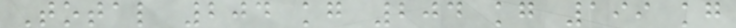Total 204 kg 204 kg 199 kg
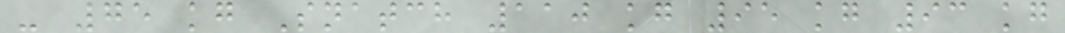- 75 kg Snatch 110 kg 95 kg 93 kg
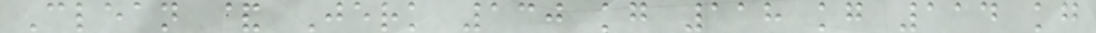Clean & Jerk 130 kg 118 kg 114 kg
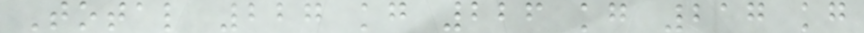Total 227 kg 226 kg 217 kg
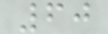60
